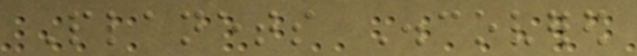Planets Discovered
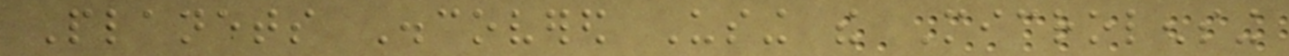Planets Discovered Using the Microlensing
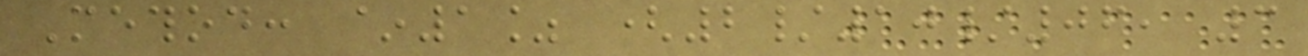Method: ~1% (2/10/06, 3
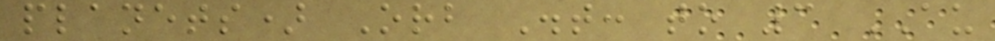planets) Orb Dist: to 3 AU
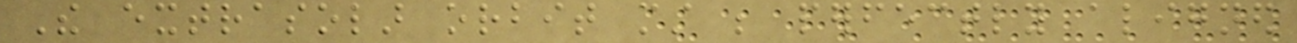The extrasolar orbit must be perfectly aligned
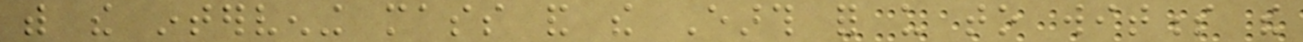with the intervening mass and the Earth for us to witness the
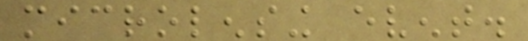microlensing event.
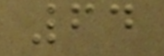64
